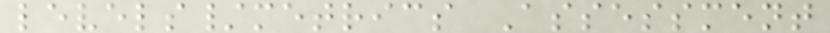levels/metrics Assessment
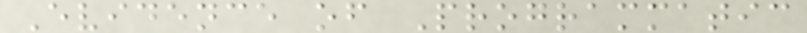Evidence of Programmatic
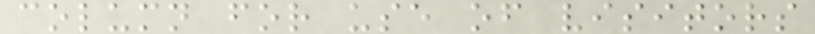column for use of visitors
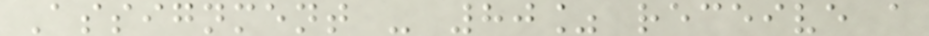Assignment - 80% receive a
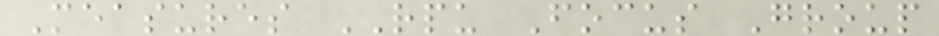Measures RPU Focus Group
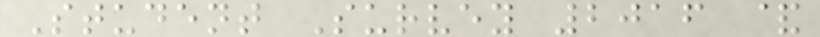Student Survey 2016 &
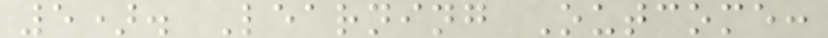5). Learning Outcome:
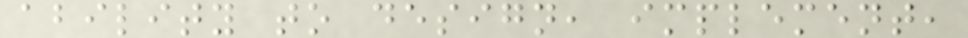ability to design, implement,
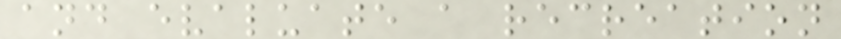and evaluate a recreation
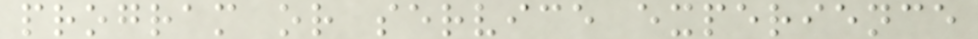program or service experience
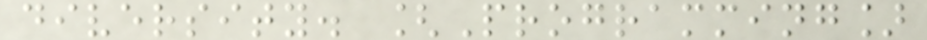diversity. [Programming]
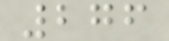276
